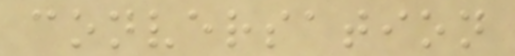conversation
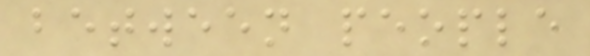between people
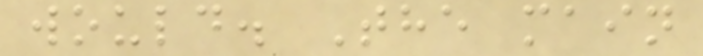would. The main
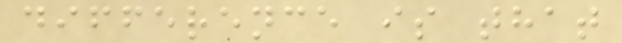difference is that
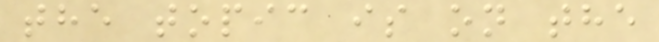the topic is on the
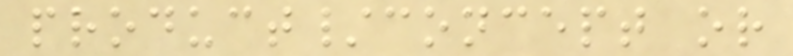product/concept or
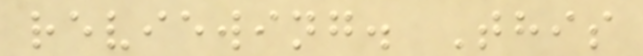reviewing. This
